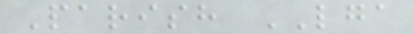Parish LGA
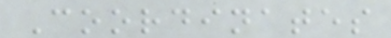Coordinates
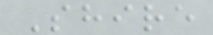Shire
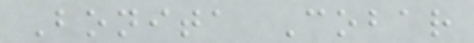Bonita Cobar
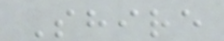Shire
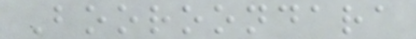Booroondara
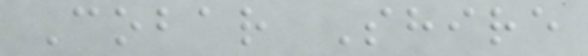Cobar Shire
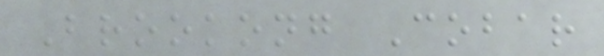Brookong Cobar
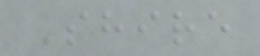Shire
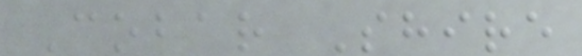Cobar Shire
